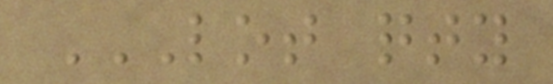LOT QTY
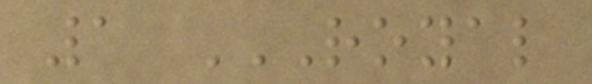1 ROYAL
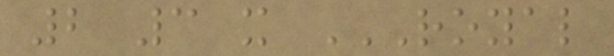2 3 x ROYAL
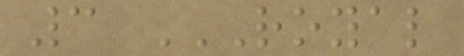3 ROYAL
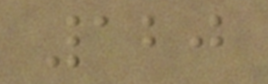120
